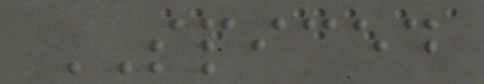SPICED
